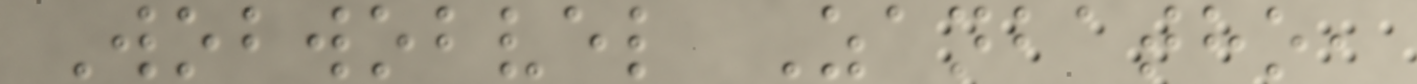Wobwobvel Zanbatho,
